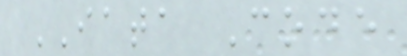IATA Code
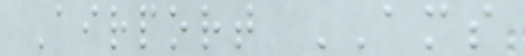Airport AMS
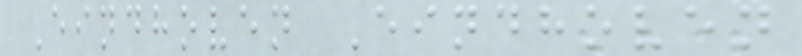Eindhoven Eindhoven
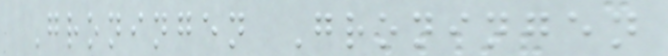Groningen Groningen
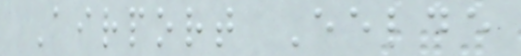Airport Eelde
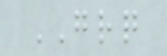GRQ
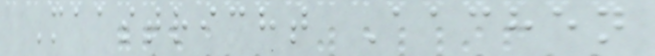Maastricht Aachen
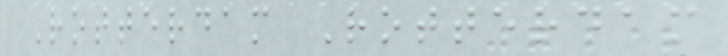Rotterdam Rotterdam
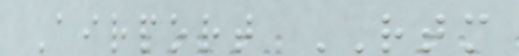Airport RTM
